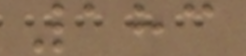183
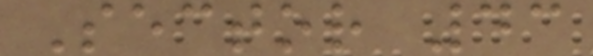Sector 43
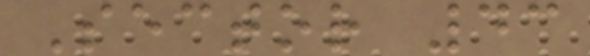Sector 43
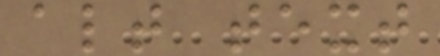alt text
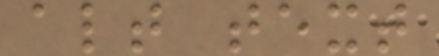alt text
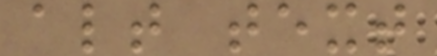alt text
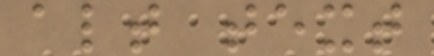alt text
